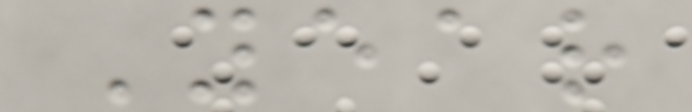Year
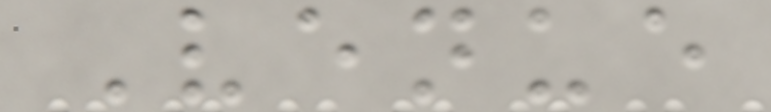Venue
